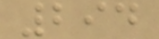294
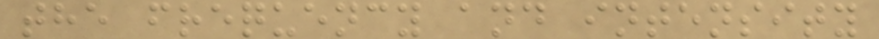the frequency and intensity
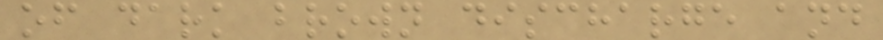of dark brown discharge and
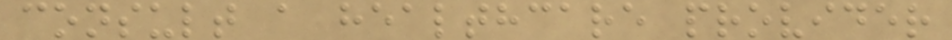consult a healthcare provider
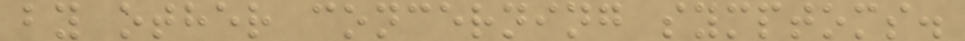by other concerning symptoms.
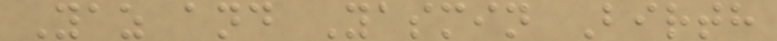Yaz and Yasmin Birth
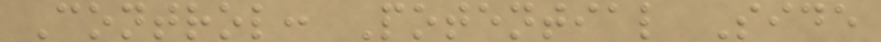Control: Potential Side
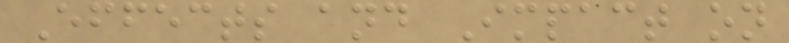Effects and Impact on
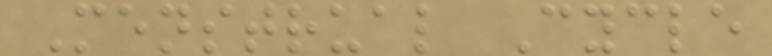Menstrual Cycle
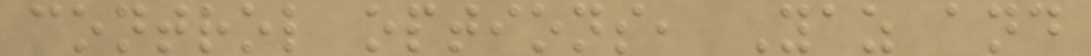control options, Yaz and
